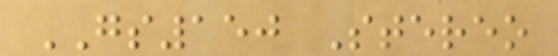GS150 Stereo
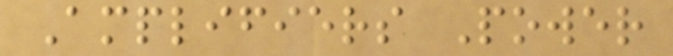Amplifiers Power
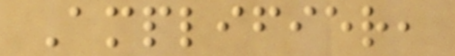Amplifier,
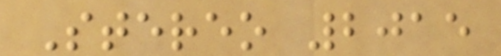Stereo 2015
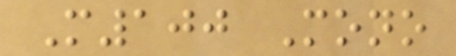M100 Mono
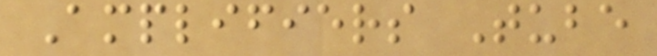Amplifiers Tube
